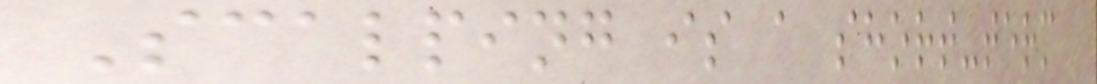Scalping is a short-term
